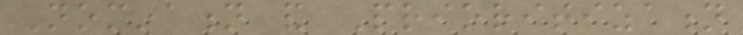Nomination and Prioritization
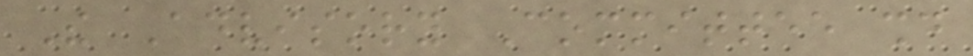The Advisory Committee should
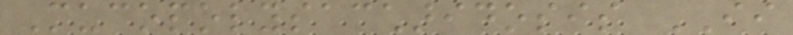Mucopolysaccharidosis II
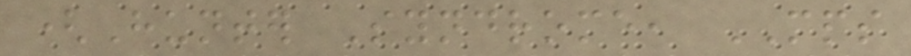(Hunter Syndrome, MPS
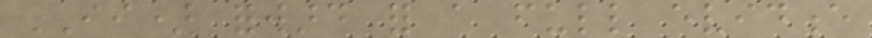II) forward for a full evidence
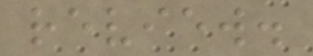review.
